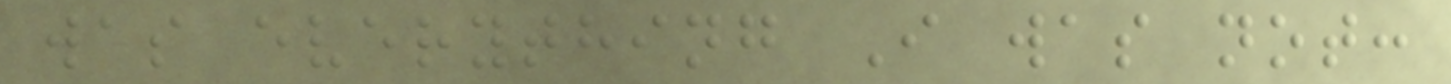was everything I was not:
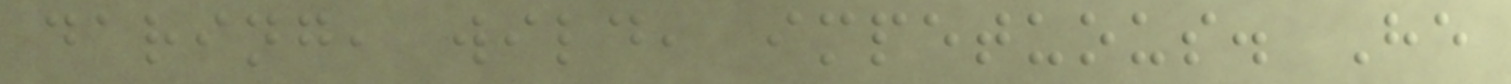daring, wild, impetuous. He
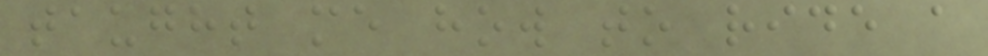taught me how to ride a
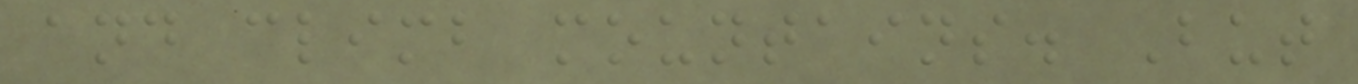and climb mountains. But
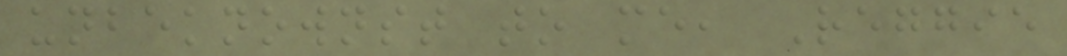unbeknownst to me, Reggie
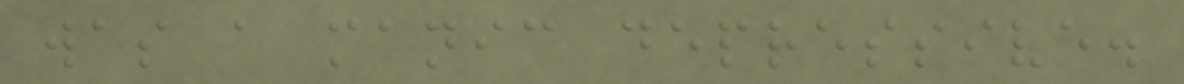was a manic depressive.
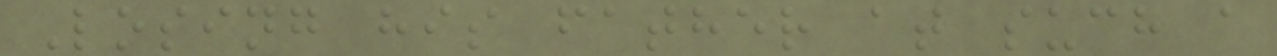Losing his father at such a
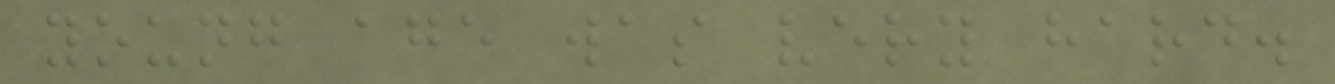young age was very hard.
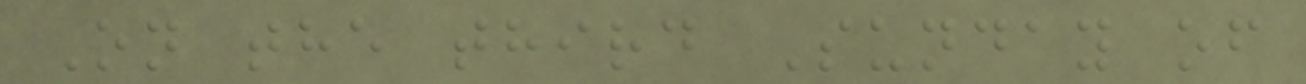On the third Sunday of
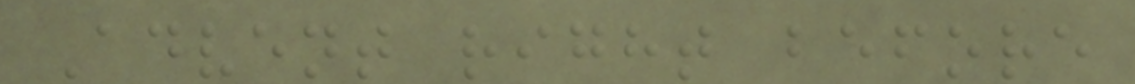Advent right before
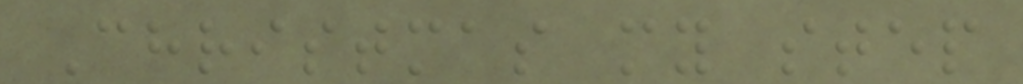Christmas my step
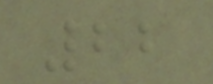22
